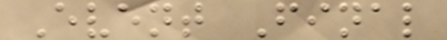Event Final
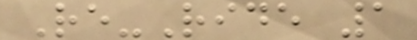Re-Ride 1
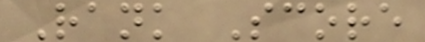Rank Score
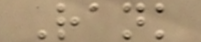Rank
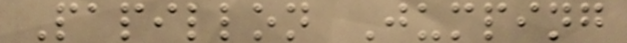Papillon Jumping
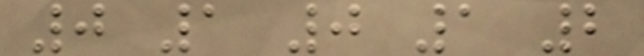0 1 0 1 2
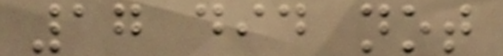17 did not
